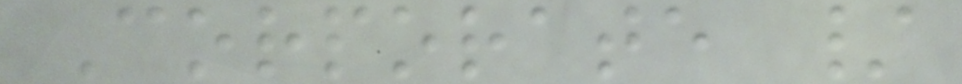Corporate /
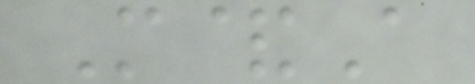M&A
